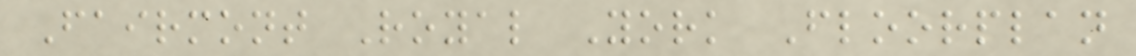Fairmont Royal York Floorplan
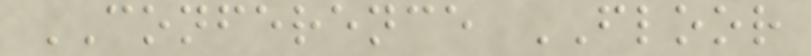CONFERENCE FLOOR
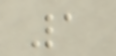1
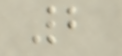2
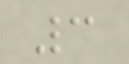3
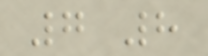7 8
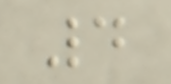4
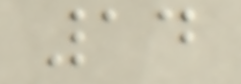14
